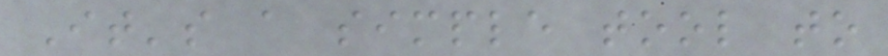It's a simple tool to
